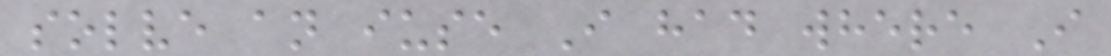solve an iuse I had where I
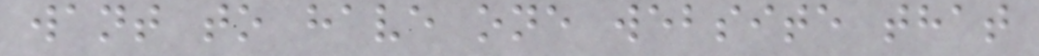want to have one website that
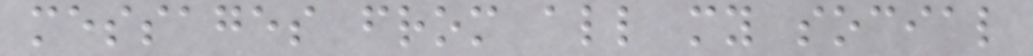messages from all my social
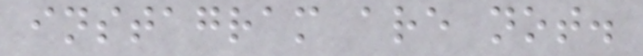instagram are not.
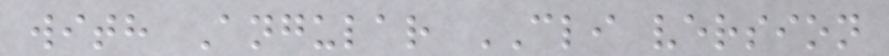with Angular CLI version
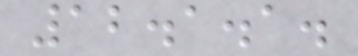12.1.1.
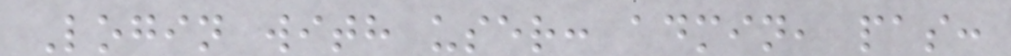Login with user: admin, pas:
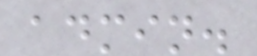admin.
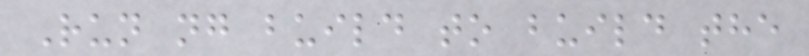Run ng build to build the
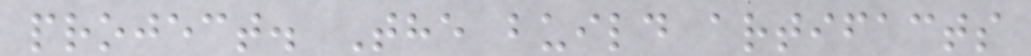project. The build artifacts
